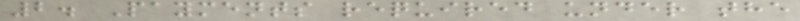2. Payments required under the
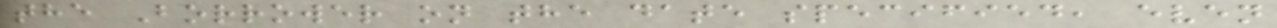the Borrower on the date specified, even
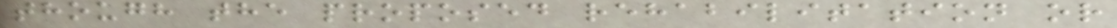though the proposed rehabilitation or
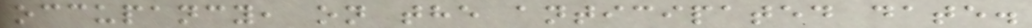occupancy, on the anticipated date.
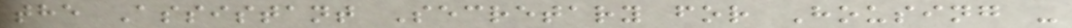the Assistant Secretary for Housing -
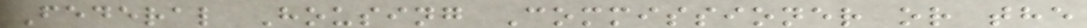Federal Housing Commissioner or the
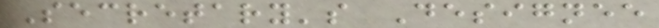Secretary's Designee
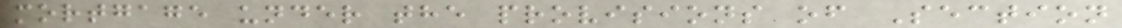mortgage under the provisions of Section
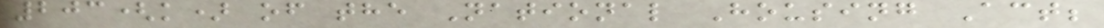203(k) of the National Housing Act;
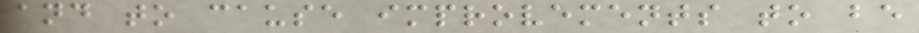and to cause improvements to be
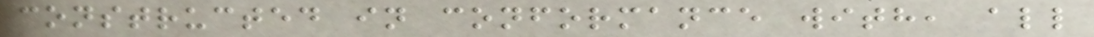constructed in conformance with, all
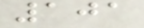101
